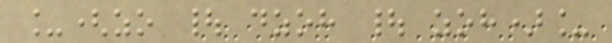_(zo | dzoh | zoh)_
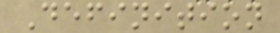Definition
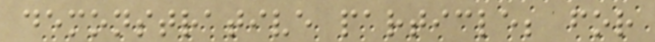demonstrative particle; for
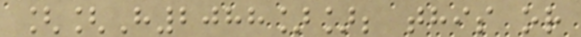[[H2088]]; this or
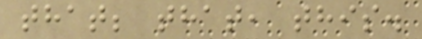that; that, this.
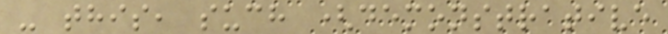- this, such (demonstrative
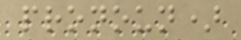pronoun)
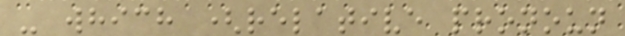- which (relative pronoun
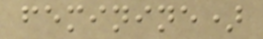feminine)
